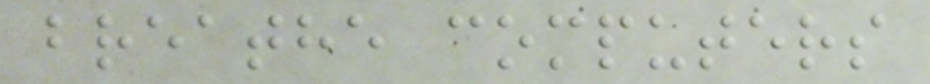breathe computers
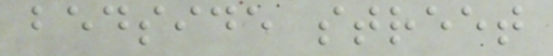bedside street
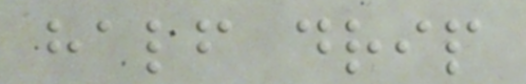half drip
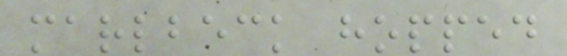marlbeck hopped
